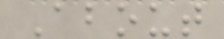About
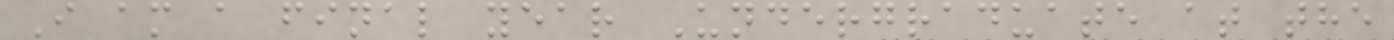I am a final year Undergraduate at the
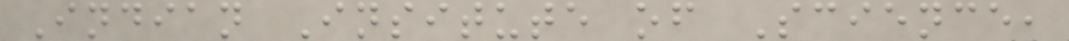Indian Insitute of Science,
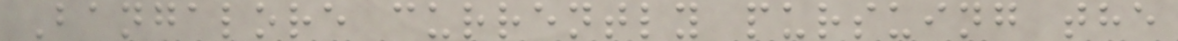Bangalore currently pursuing the
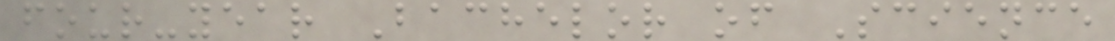four-year Bachelor of Science
